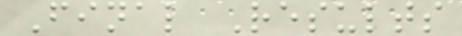Final Results
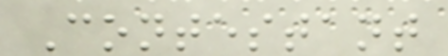Contestant
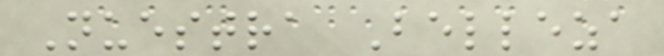Nuestra Belleza
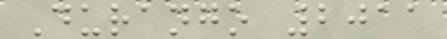Durango 2011
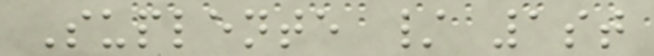Suplente / 1st
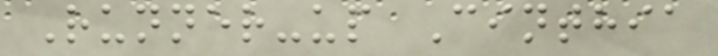Runner-up Cinthia
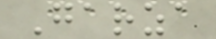Garza
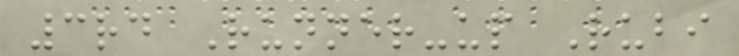3rd Runner-up Rubi
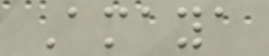Amaya
